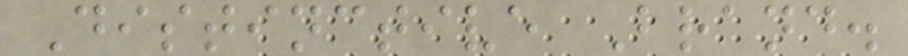Distinctive Brand.
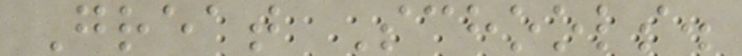Great Schools.
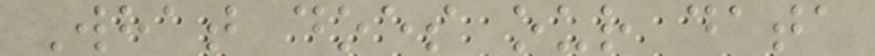What does our data
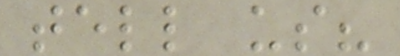tell us?
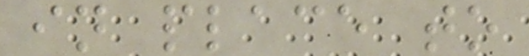in place to
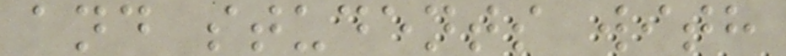and students with
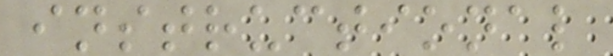instructional
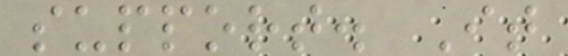support. It
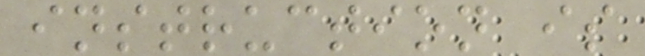instruction is
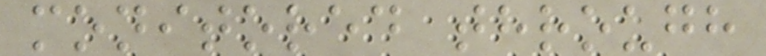monitored through
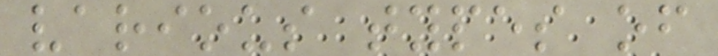various types of
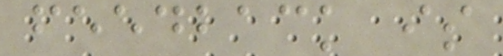feedback is
